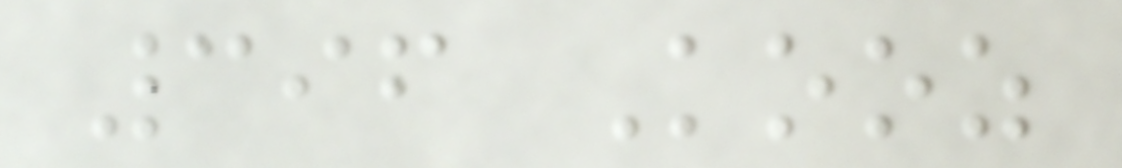396 Kooz
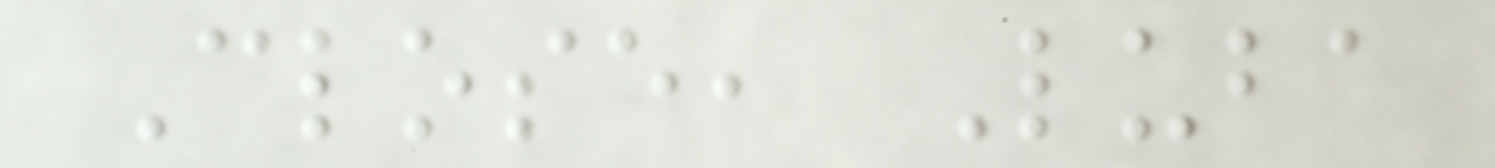Close, Luba
